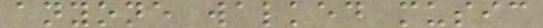anyone walked music
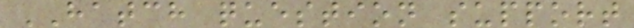HATCH question support
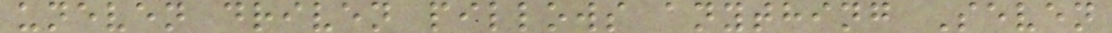uneven driven pillows anything Seven
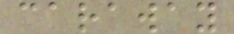caraway
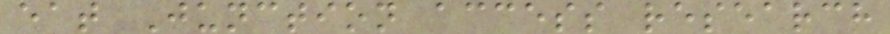eat Junction access research
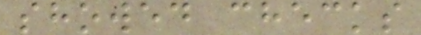showed checks
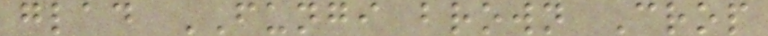glad FUNGI brown Crop
